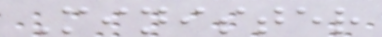Minister
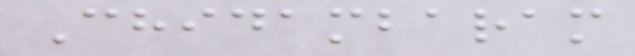Chidambaram
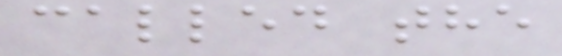called the
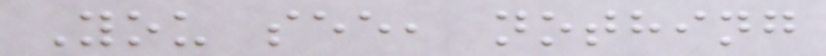You see, nothing
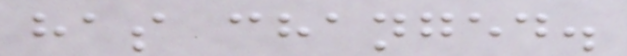has changed.
